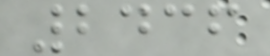2436
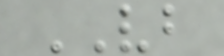VB
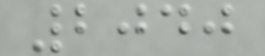2040
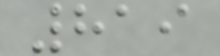819
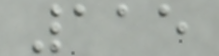115
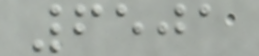6501
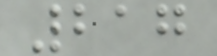217
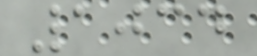1034
